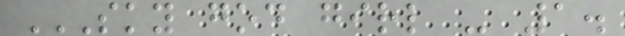SKY GOD GIRL - 1.
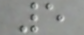5
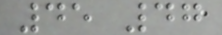45 47
